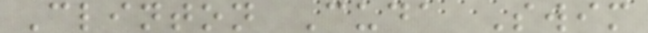Clinton Cuda Swim
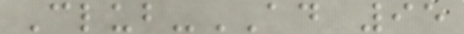Club-AD 95
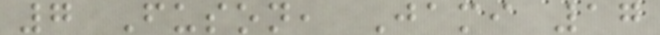7 Fuson, Jami 17
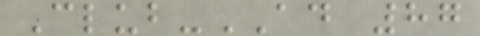Club-AD 87
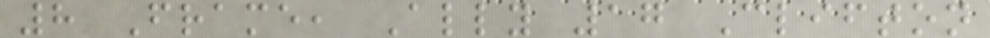8 Frame, Ally 17 Clifton
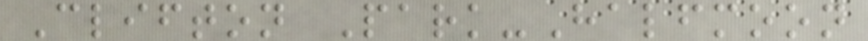Clifton Park-Halfmoon
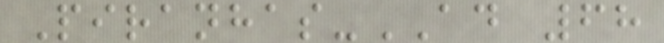Piranhas-AD 68
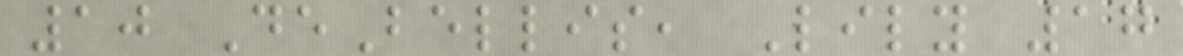10 DeBellis, Lily 17
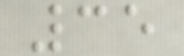35
